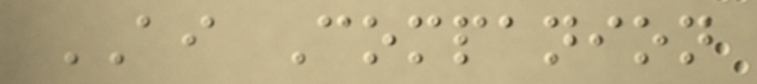AI Companion
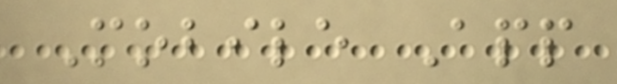Mobile App
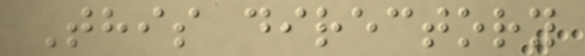This directory
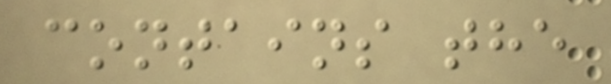contains the
